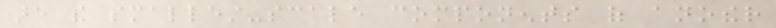are the smallest-scale components of another
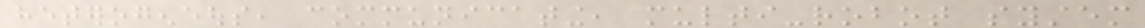heterogeneous, communicating, multi-robot system
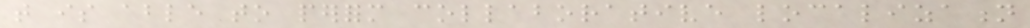that is able to perform collaborative localization
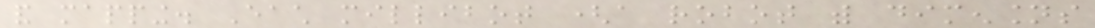and mapping. Each millibot (a robot with dimensions
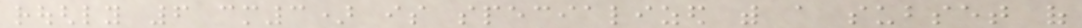roughly 6 cm3) is specialized with a subset of
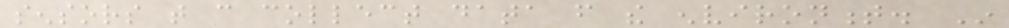sensors that can collect data from the environment. In
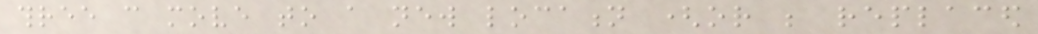three can move to a new location (or be replaced
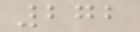272
